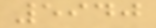5940
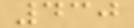430
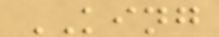KING
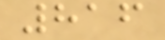816
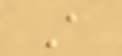A
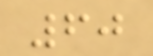60
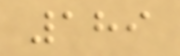189
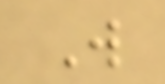W
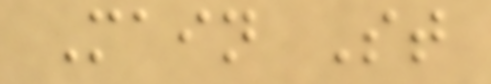Main St
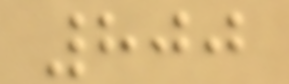800
